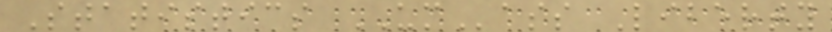Statistics UMass Liberty
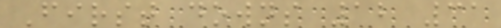First downs 12 31
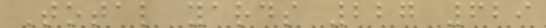Total yards 227 629
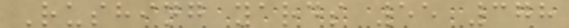Rushing yards 55 378
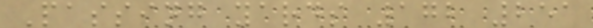Passing yards 172 251
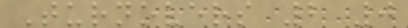Turnovers 2 0
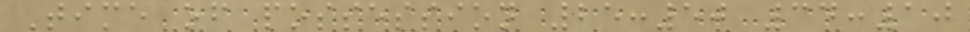Time of possession 25:50 34:10
